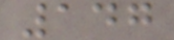147
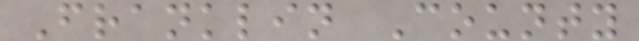Franklin County
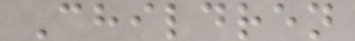Children
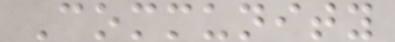Community
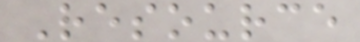Resource
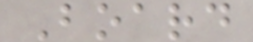Board
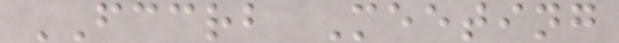FCCRB Meeting
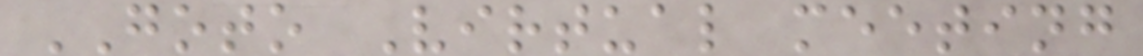GOTO Virtual meeting
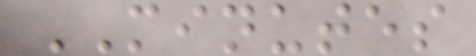MINUTES
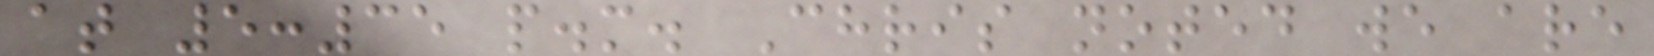at 5:35 p.m. Chris noted we are
